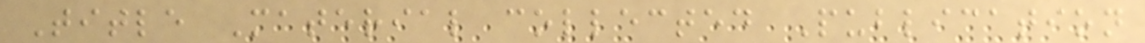Title Material collected Publication
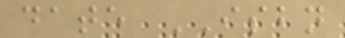date ISBN
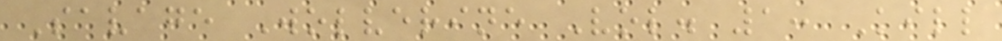Savage Wolverine Vol. 1: Kill
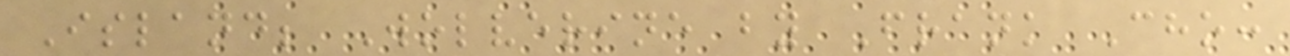Island; Wolverine by Frank Cho:
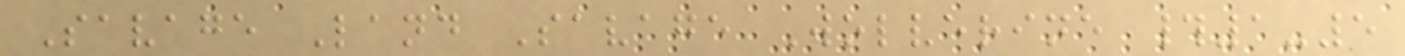Savage Land Savage Wolverine #1-5
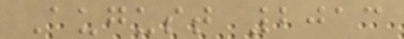August 2013
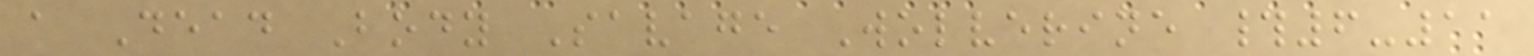a Dead Body Savage Wolverine #6-11
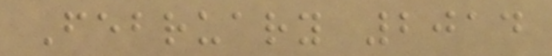February 2014
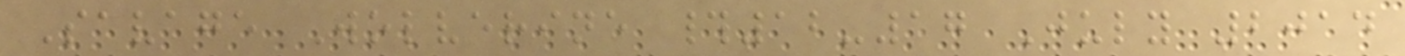Savage Wolverine #12-17 July 2014
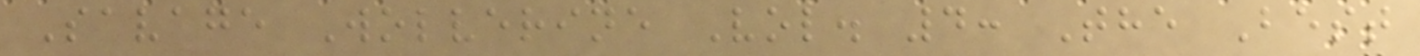Savage Wolverine Vol. 4: The Best
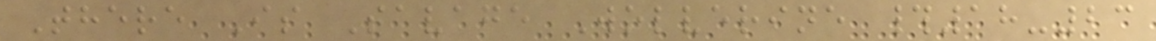There Is Savage Wolverine #18-23
